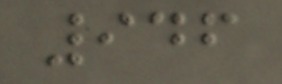946
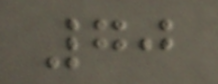70
